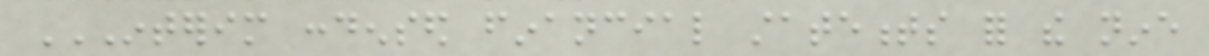INTERIM CONDENSED FINANCIAL STATEMENTS FOR THE NINE
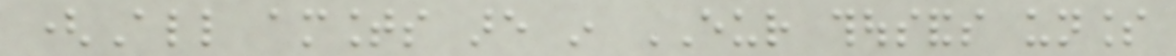(All amounts are in EUR thousands unless
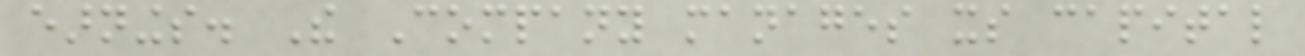earnings. The Company manages its capital
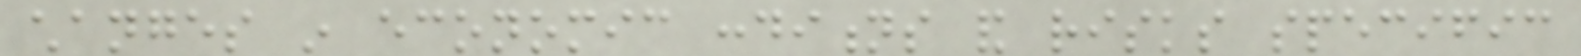changes in economic conditions and risks specific
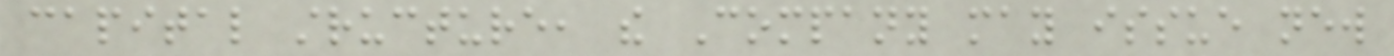capital structure, the Company may issue new
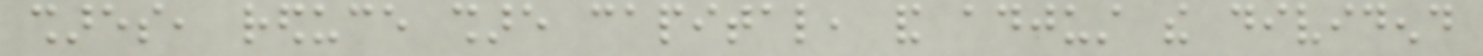shares, reduce share capital, and adjust the dividend
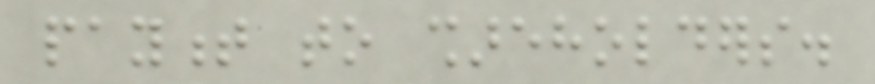payment to shareholders.
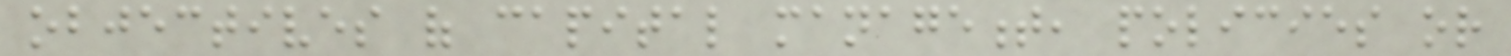objectives of capital management, policies or
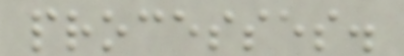processes.
